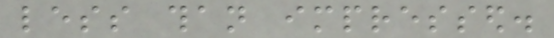less than impressed.
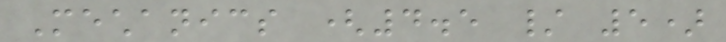Mechanics (4.5 / 5)
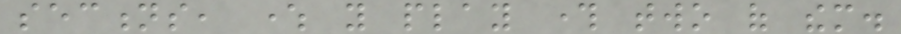sections, where you play through two of them.
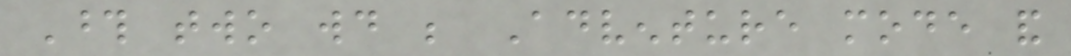Those two would be Adventure mode and
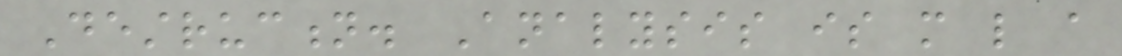Destruction. Analysis is more like a
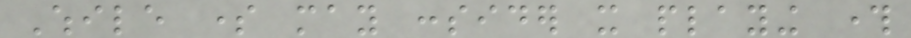While some may consider it playing through
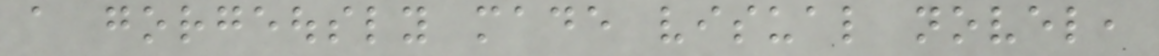a gorgeously made visual novel,
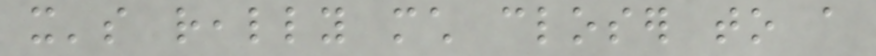it's really much closer to a
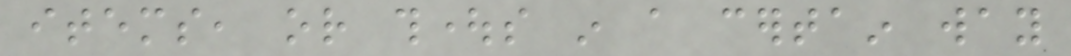items, or thoughts in a certain way
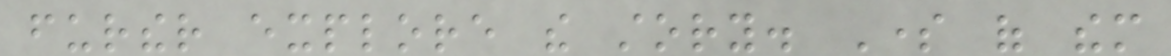further explore the story. Some of them
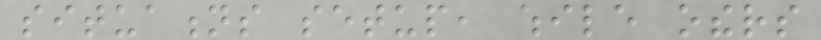situations setup, while others
